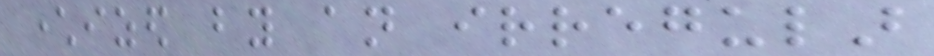characterized by an irregular
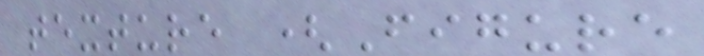texture (Figure
